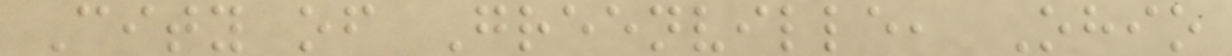City of Greenville, Ohio
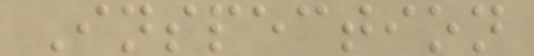Inspection
